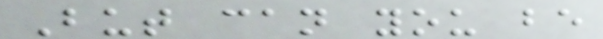But can you be
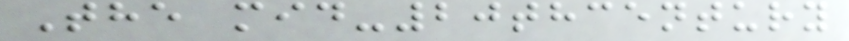The mid-20thcentury
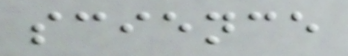science
